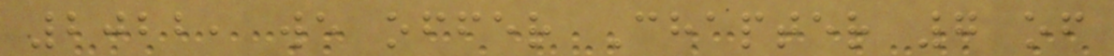2022, we offer Chapter 7 of
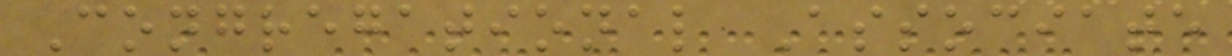Congregational Associate
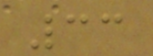33
